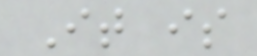It is
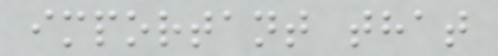important that
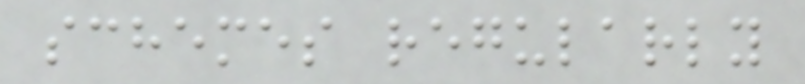schemes regularly
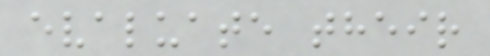evaluate their
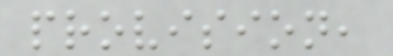provision,
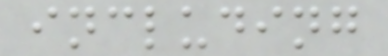including
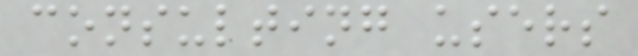consulting users
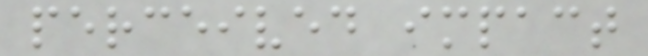perceived impact
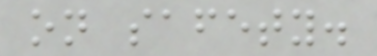on safety.
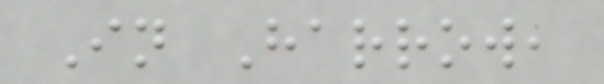In Harrow,
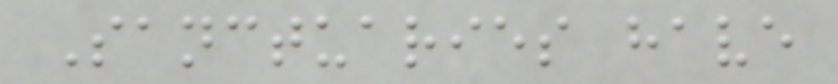Sanctuaries have
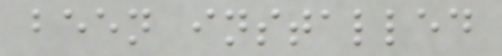been installed
